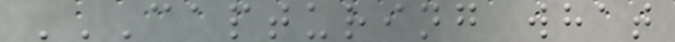CAPTURING WHAT
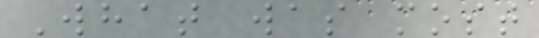What was most
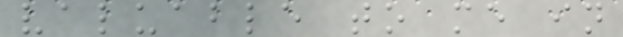valuable to me in
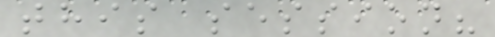this session?
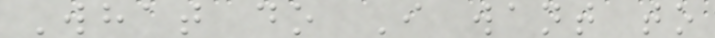What do I want to
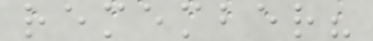remember?
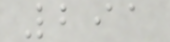291
